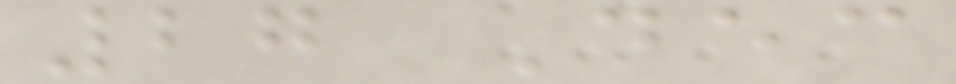27 Dec
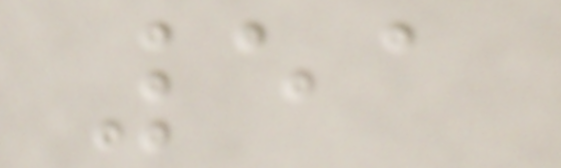51
